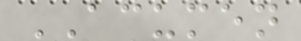ACUMEN
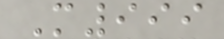M999
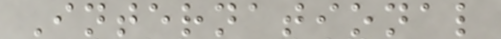International
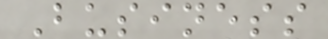Business
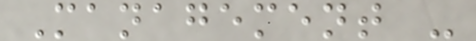Management -
